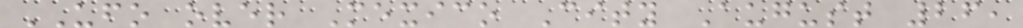UFO over Mexico City August 26,
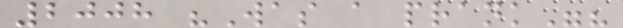2008 "Was a prank"?
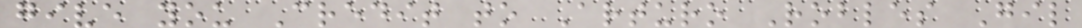give you Credit to Arturo Robles Gil
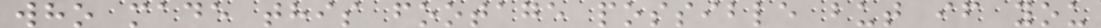who made this footage possible but if you
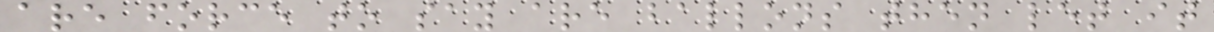are force to say are ballons then let it
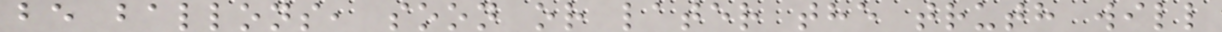be ballons, soon or later the truth will
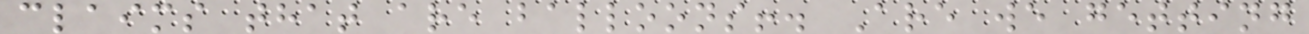claims that are balloons!. Are we getting
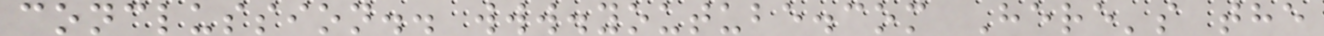conclussion.. www.youtube.com Here's the
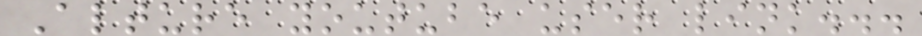Alture youtube user link...
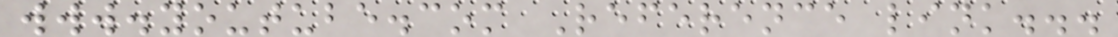www.youtube.com Reference link...
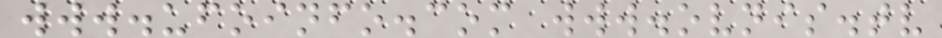www.ufoinfo.com www.ovnis.tv
